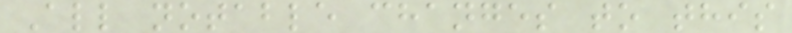All notable changes to this
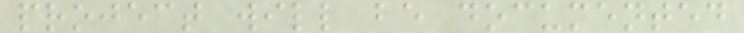project will be documented
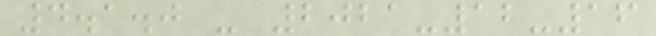4.1.0 - 2021-12-16
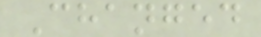Changed
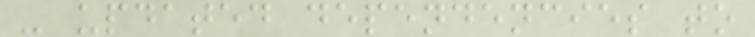- updated dependencies to
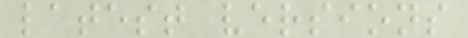latest versions
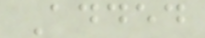Added
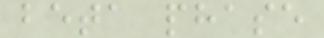beta phase
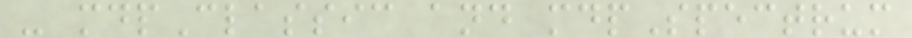- mdpClassic and mdpSpectrum
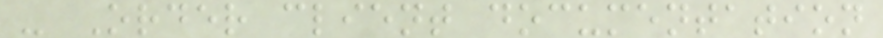- Order client documentation
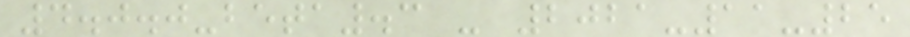4.0.0-beta.3 - 2021-11-25
